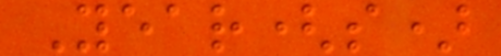Year(s)
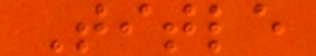Title
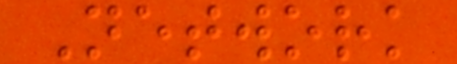Network
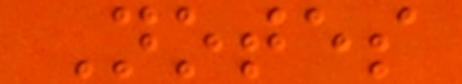Notes
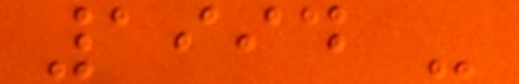1994 -
